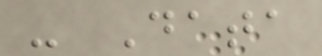- Data
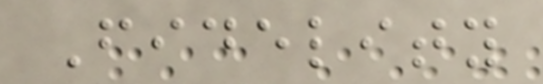Fidelity
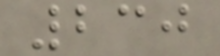230
